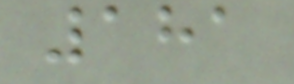181
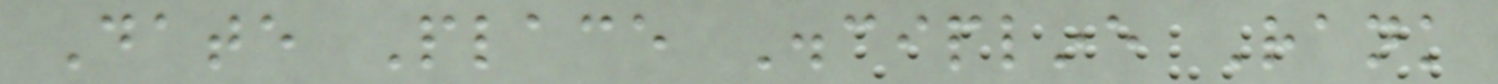Date Place Discipline Rank
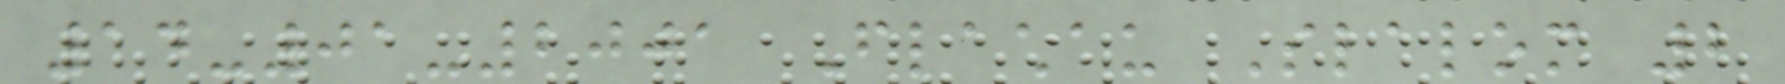14-01-2001 Flachau Slalom 2
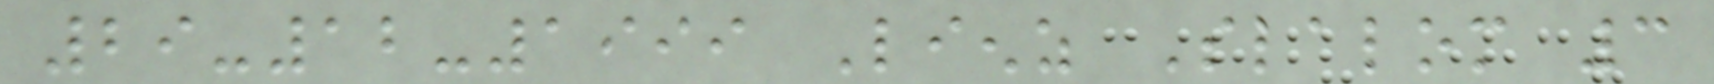29-12-1999 Lienz Slalom 3
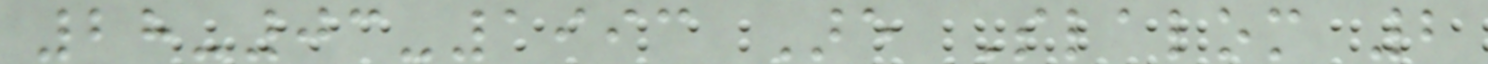28-03-1993 Are Slalom 2
